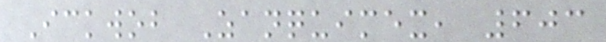Ickwob Zanquimex, 603
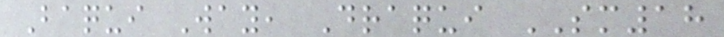Baqui Way, Draqui SM18
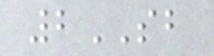2SB
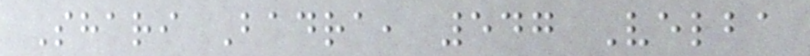Shari Badra, 547 Velba
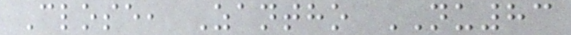Close, Zantho NU83
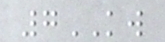7KW
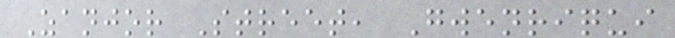Zanjor Street, Gwenriqui
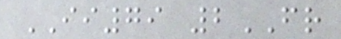II79 2FR
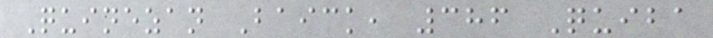Quinezan Baick, 386 Quiba
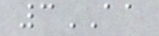3AA
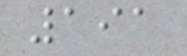191
